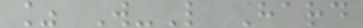% W-L Hard
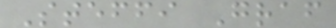Steffi Graf
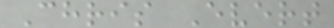Chris Evert
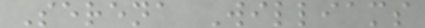Serena Williams
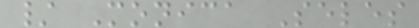/ Monica Seles
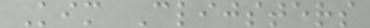Kim Clijsters
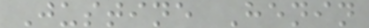Justine Henin
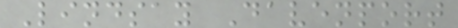Lindsay Davenport
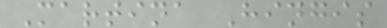Martina Hingis
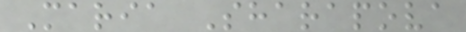Maria Sharapova
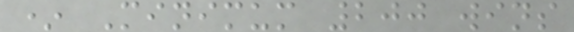* Minimum 200 wins
